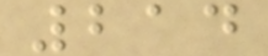214
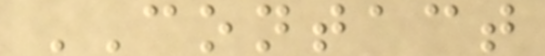CONTACT
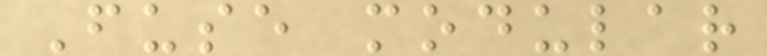Fuse modular
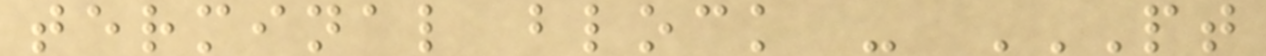terminal block - PT
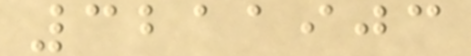3211903
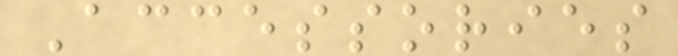Accessories
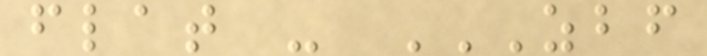flat - ZBF
